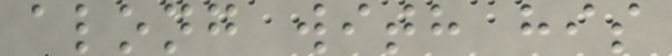along with his
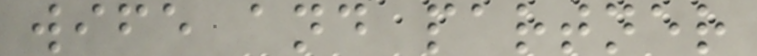wife and partner
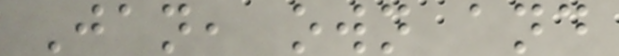Jan, own and
